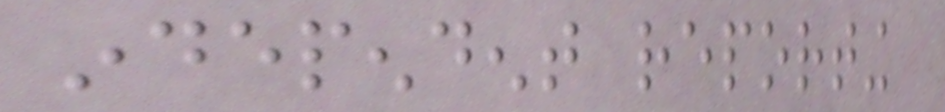independent reporting
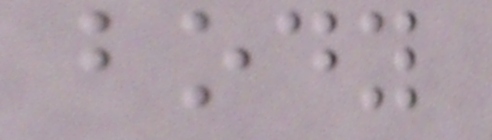body
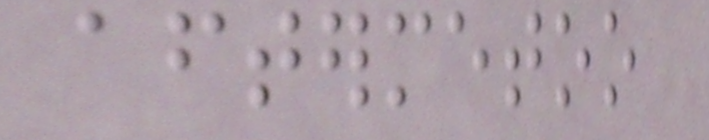aftermetoo
